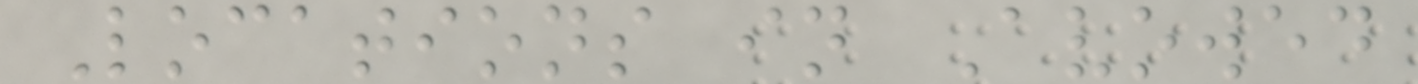Locations in Avowed
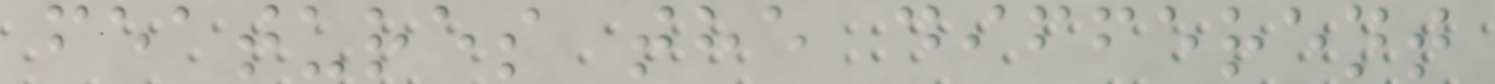features the different
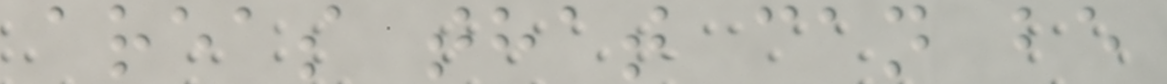areas that can be
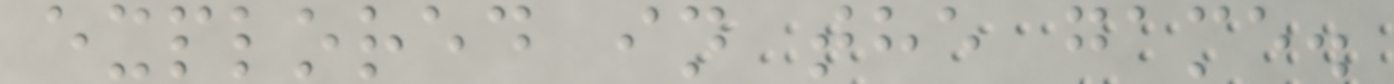explored in the game.
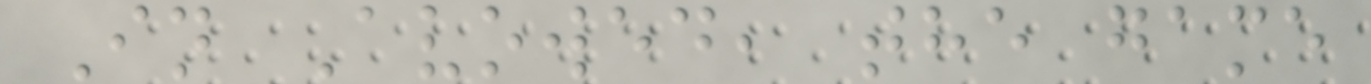In Avowed, the game
